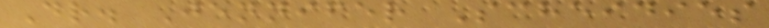Dr. Jennifer Scheidies
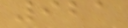921
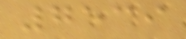7539
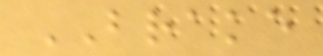BRAKE
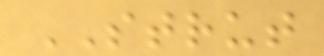STRUT
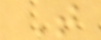T
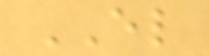EL
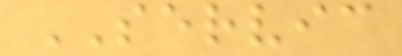SERVIC
